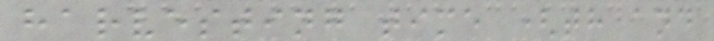harvesting time (th and
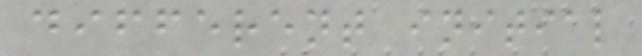different initial
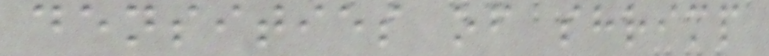densities of shrimp
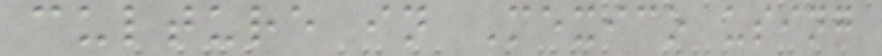culture in Mexico using
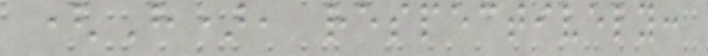(H), respectively:
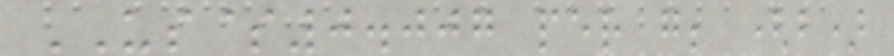US$0.007 per g; (b)
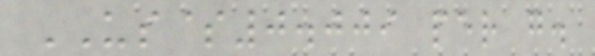US$0.009 per g.
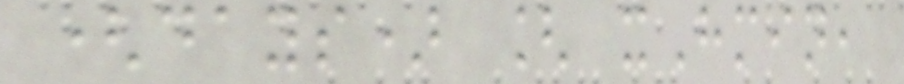(days) [ xHmin,
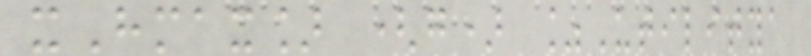xHmax] (g) %Utilitya
